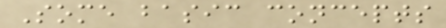Some basic concepts
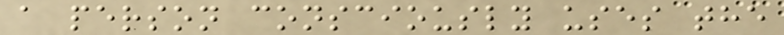a person consciously uses the
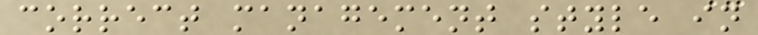correct management style in
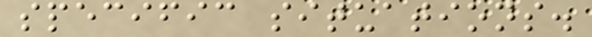specific situations.
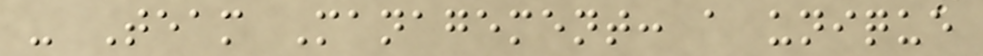- Team Management: a unique
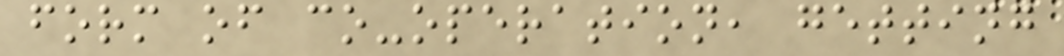form of co-operation, getting
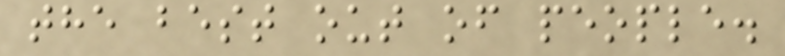the best out of people.
